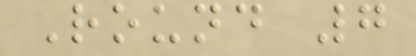Round 7
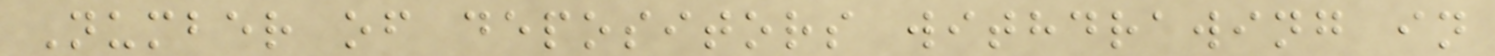Number of depositors withdrawing in
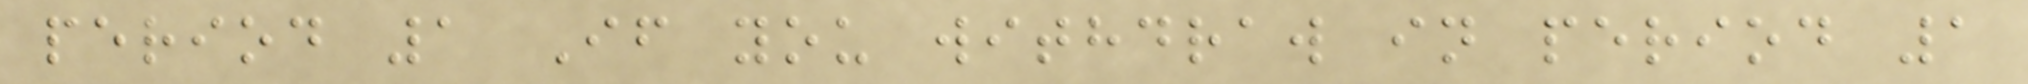period 1 If you withdraw in period 1
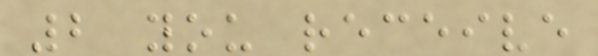2 you receive
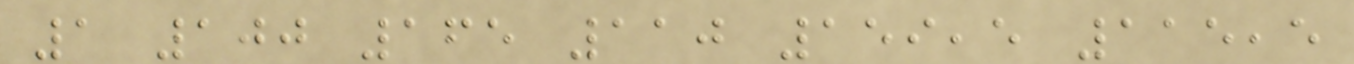1 100 165 110 159,5 115,5
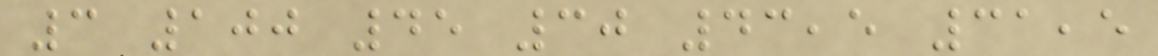3 100 45 30 43,5 31,5
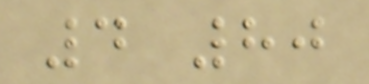4 80
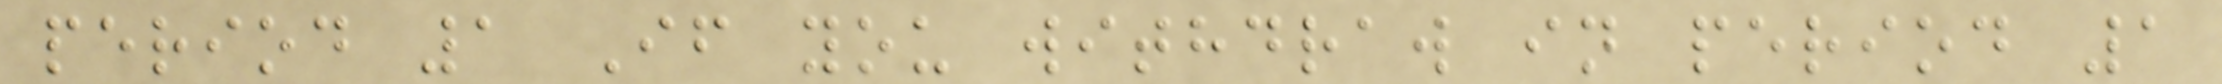period 1 If you withdraw in period 1
